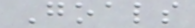Goals
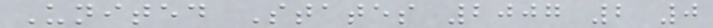United States 2007 2 0
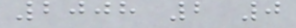2008 2 0
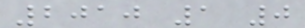2010 1 0
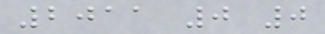2011 0 0
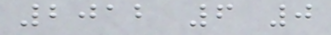2012 6 0
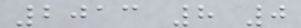2013 8 0
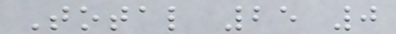Total 25 0
